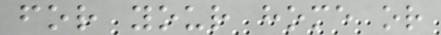for your home or
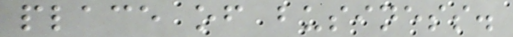place of business.
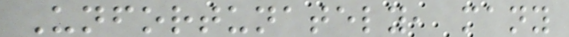Unfortunately, many
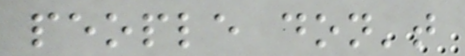people don't
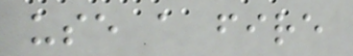use a fire
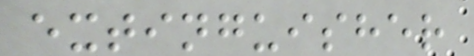extinguisher
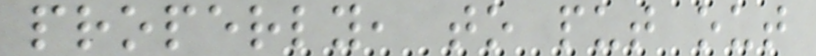properly, to put out
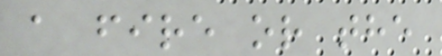a fire or the
